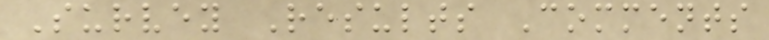Survey Results Comments
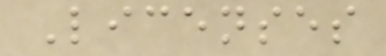Licenses
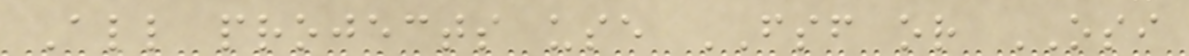All projects use FSF or OSI
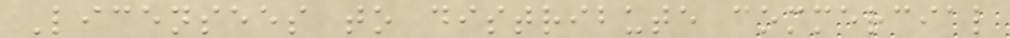Licensees to distribute commercial
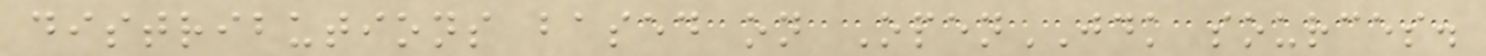distributions based on OpenJDK sources.
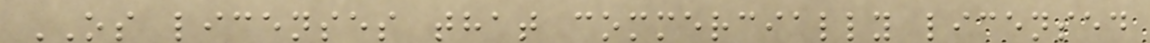OS licenses that commercially licensed
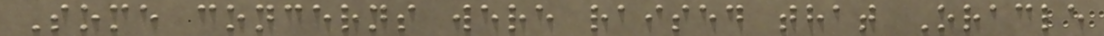Some concerns were raised that Oracle
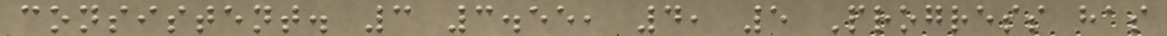consistent. 3 3.55, 4, 5 Progress has
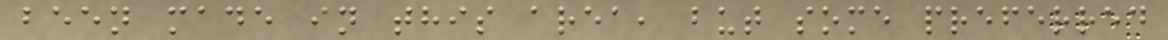been made in this area, but some preferred
